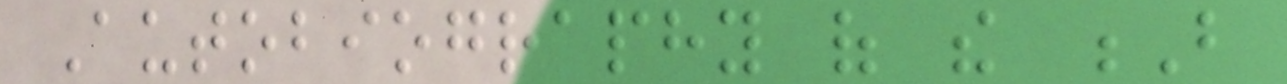Autobiography of the B
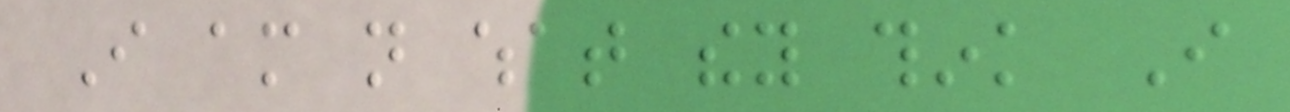I am not what they think I
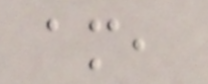am,
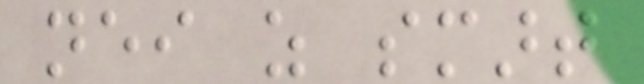neither as smart
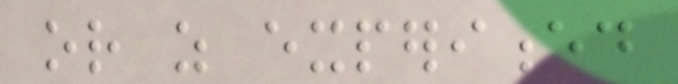or as experienced
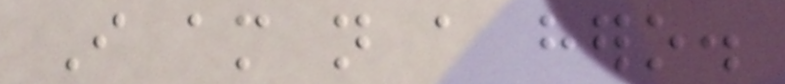I am not a hero.
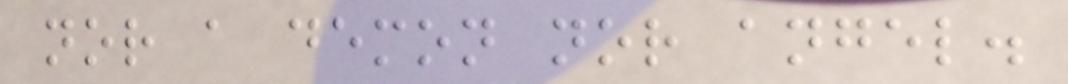nor a demon nor angel.
